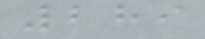289
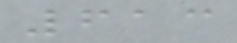613
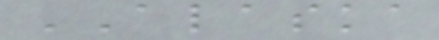ALASKA
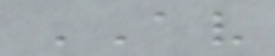AV
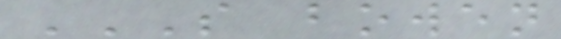S BOWEN
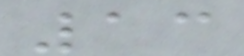13
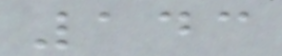143
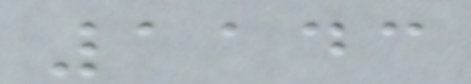1143
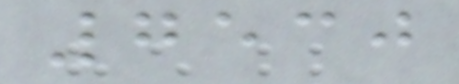7530
